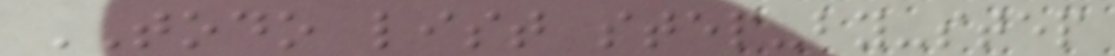TODO list step-by-step
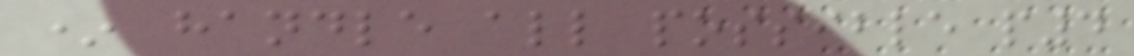* handle all possible p4
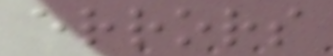errors
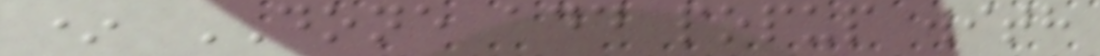* DONE add popup with
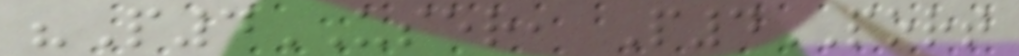"P4USER, P4PORT
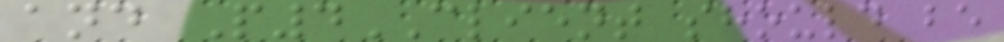and P4CLIENT should be
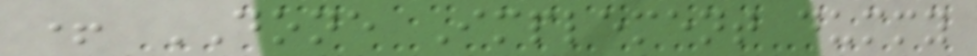+ DONE Implement dummy
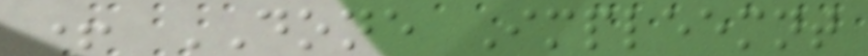+ DONE Impleemnt
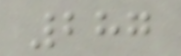287
